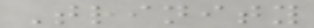Trinity
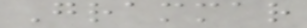Grammar
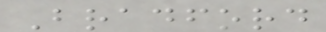Bradford
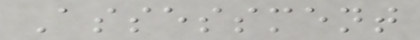Assessment
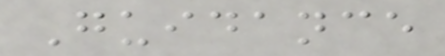Guidance
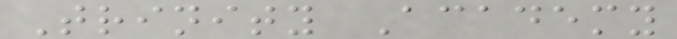Trinity Academy
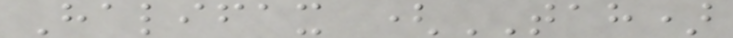Halifax (TAH)
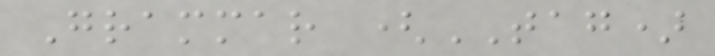Grammar (TAG)
